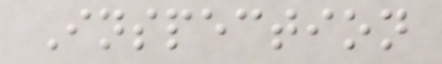Inspection
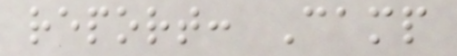report: Camp
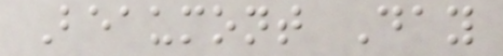Beaumont Day
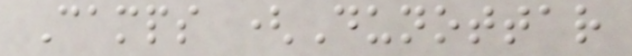Camps (Dunottar
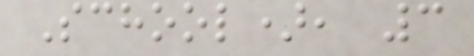School), 3
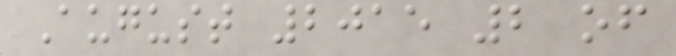August 2015 2 of
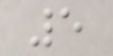5
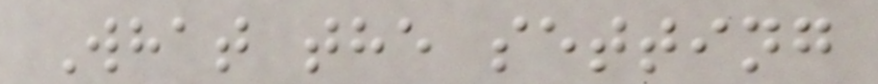What the setting
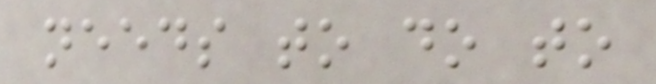needs to do to
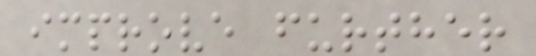improve further
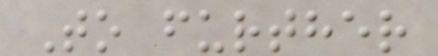To further
